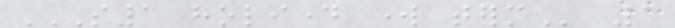S1 HOLIDAY WORK TERM 1
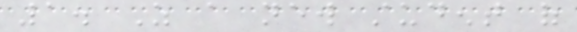1. As a new student of
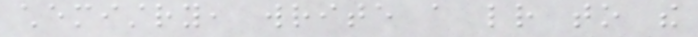chemistry, write a letter to the
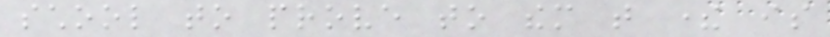school to prove to them that there is
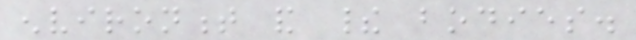environment and their bodies.
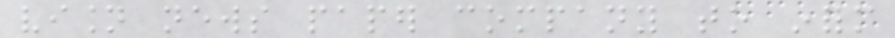vision news paper company to inform
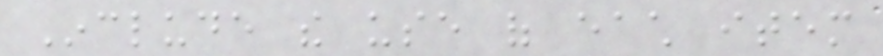Include the use of each item
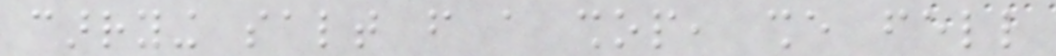carrying salt from a shop, she fell
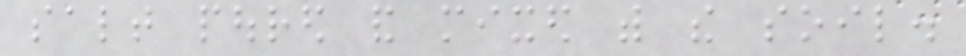salt poured and mixed with the soil.
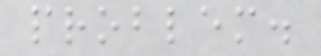problem.
